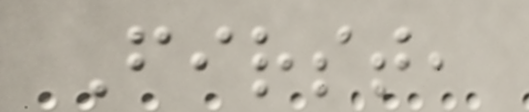First,
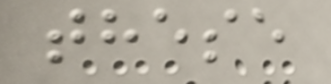these
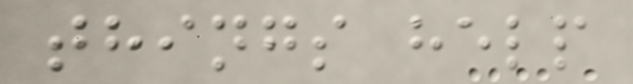things help
